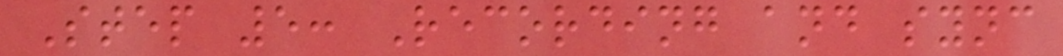Step 5: Recording and sync
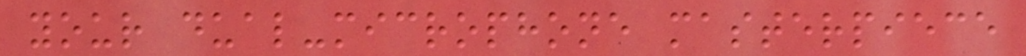your dual-microphone masterpiece
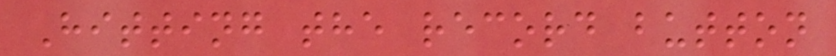Hitting the record button
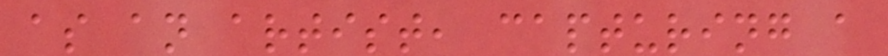as an artist, capturing a
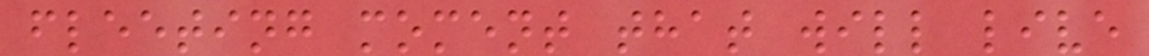fleeting moment that will live
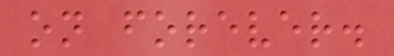on forever.
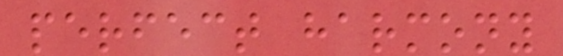perfect harmony
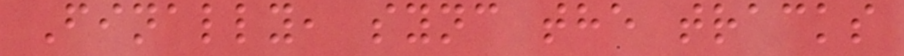Finally, sync the tracks
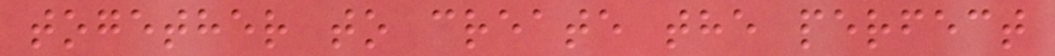together to create the perfect
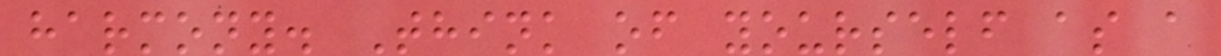harmony. Think of yourself as a
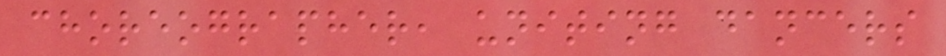choreographer, uniting dancers
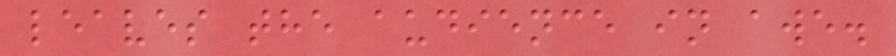leaves the audience in awe.
